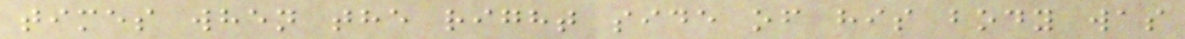times when the right side of his body was
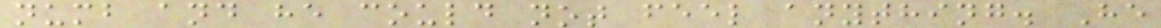numb and he could not feel anything. He
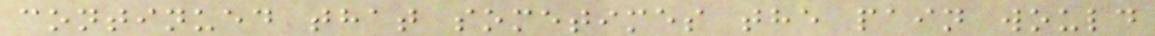continued that sometimes the pain would
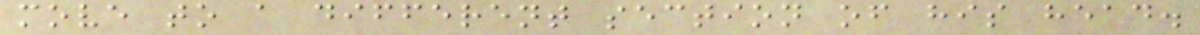move to a different section of his head.
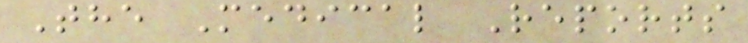The Medical Reports
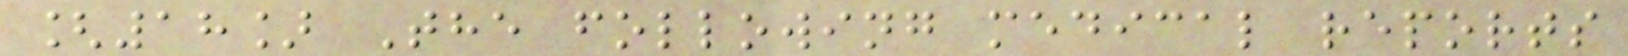[18] The following medical reports
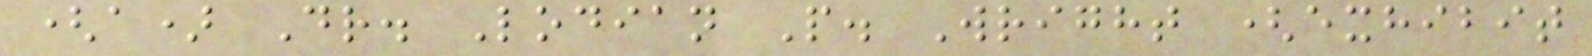(a) Dr. Lodian P. Wright (exhibit
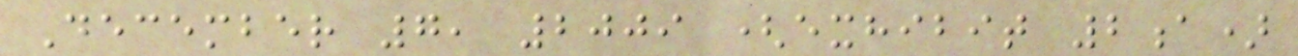December 7, 2009 (exhibit 2a)
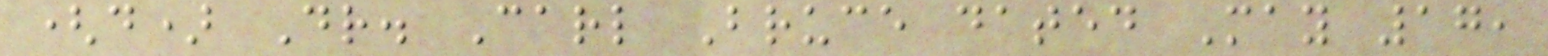(d) Dr. Carl Bruce dated May 17,
